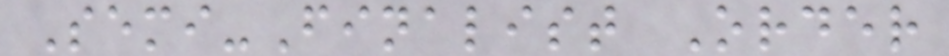Semi-Finalist Order
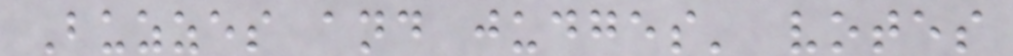Buzzes and judges' votes
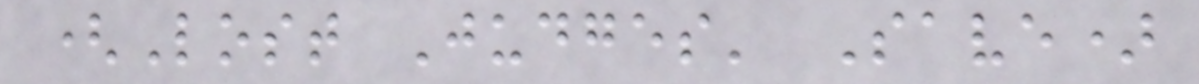(Lost Judges' Save)
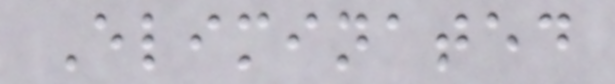Eliminated
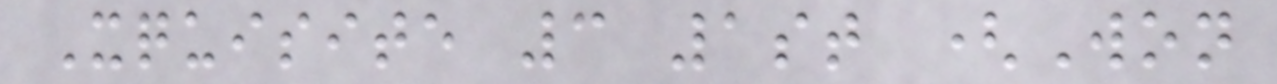Xquisite 3 1st (Won
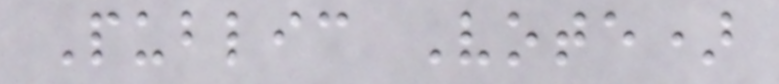Public Vote)
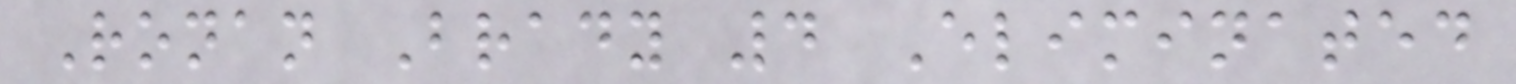Ronan Brady 4 Eliminated
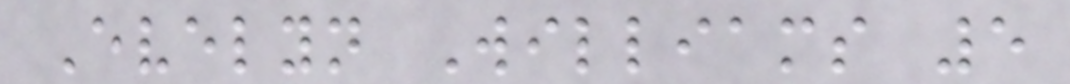Evelyn Williams 5
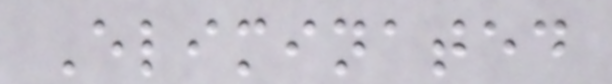Eliminated
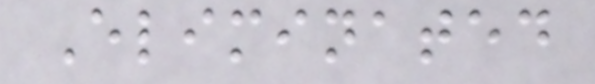Eliminated
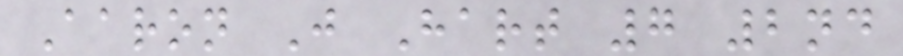Aaron J Hart 7 2nd
